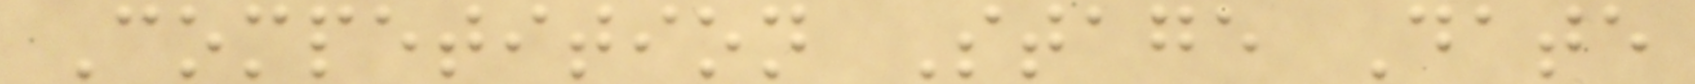Competition Stage Date
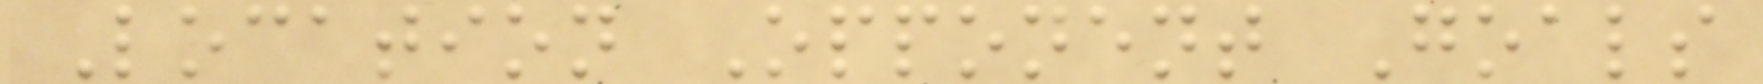Location Opponent Goals
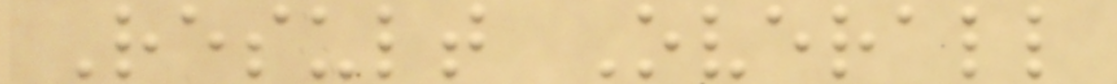Result Overall
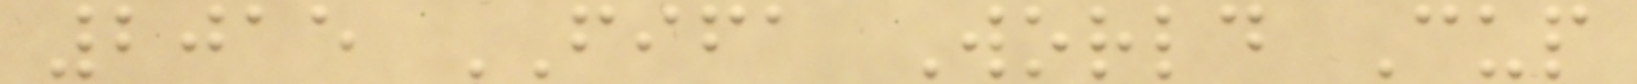2015 FIFA World Cup
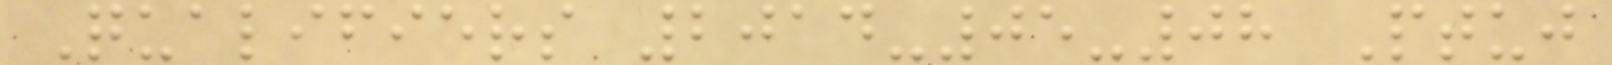Qualifiers 2014-05-08 Ptuj
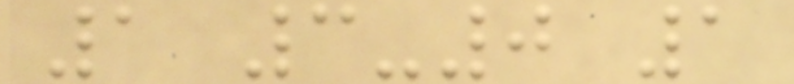1 3-0 1
